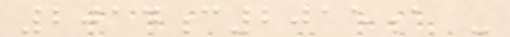2014c2015a -
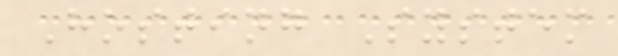Hosting System
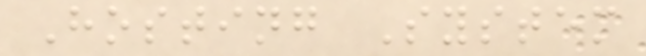Hosting System
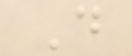D
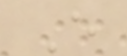E
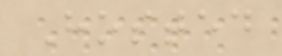Hosted
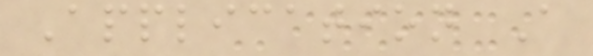Application A
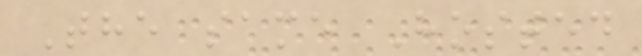The same Hosted
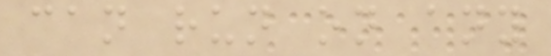can run on any
